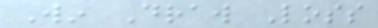Win Draw Loss
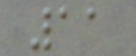11
